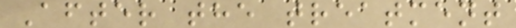After the treatment
